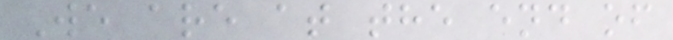We are at the end of
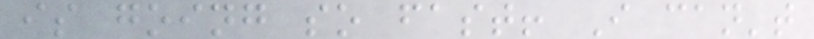is going so fast! I can't
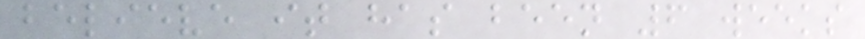believe it has been 6 weeks
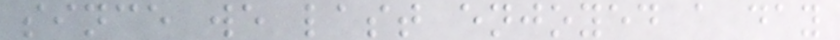since we last enjoyed a day
